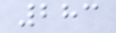283
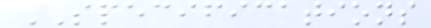SPECIFICATIONS
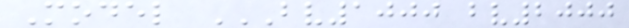Model BV1000 BV2000
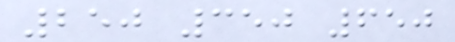250 350 650
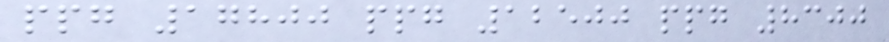ppg 17800 ppg 12500 ppg 8300
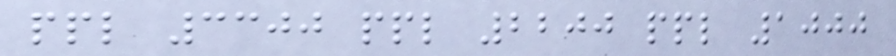ppl 3300 ppl 2200 ppl 1000
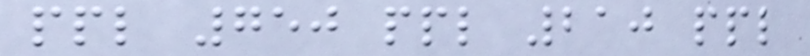ppl 750 ppl 210 ppl
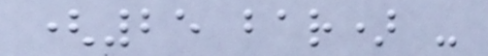(25 bar) -
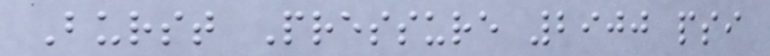Burst Pressure 2900 psi
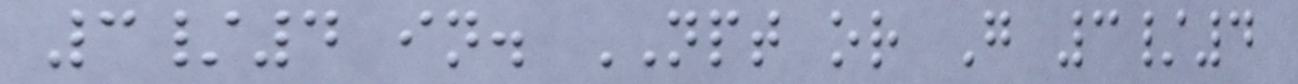3/4 in. NPT or G 3/4
